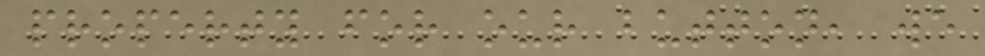property for our button, we
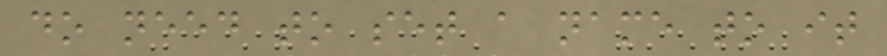do need to set a name to it
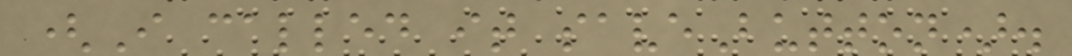(I called it saveButton).
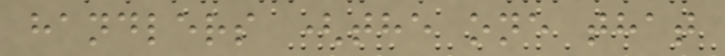handlers (the one that
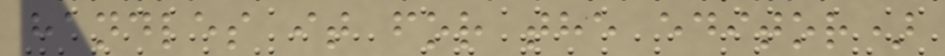handles it for the editor)
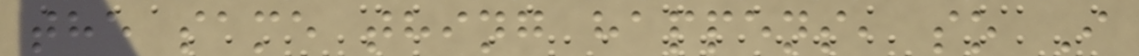the same thing happens, so I
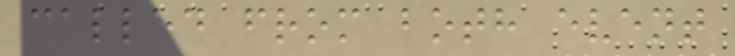called from both event
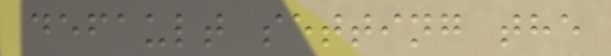default setting the
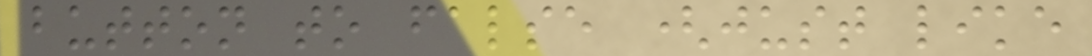button to false (just like
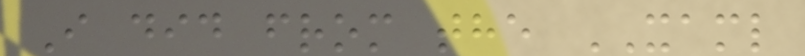I did from the XAML
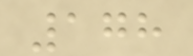178
